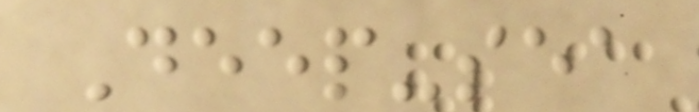Deep-sea
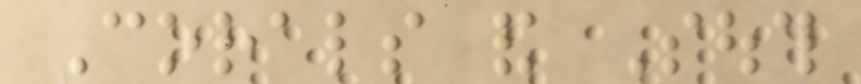Corals and South
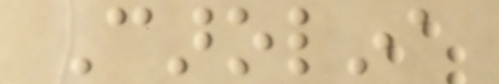Carolina
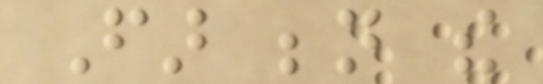Far beneath the
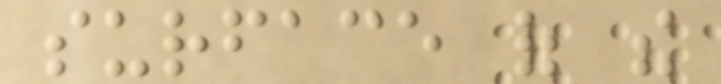surface of the
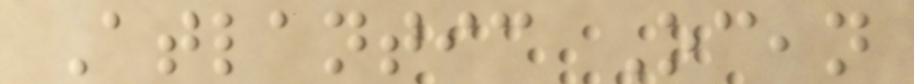Atlantic Ocean
